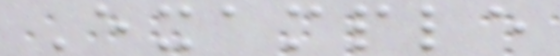Example
